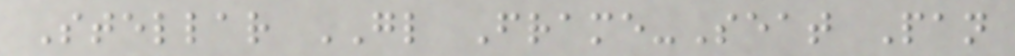Stellar GL Frame-Seat Pan
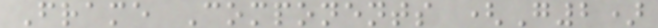Frame Components (G2)
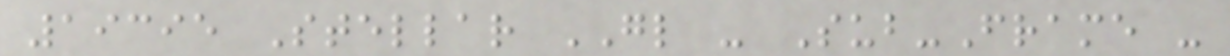19395 Stellar GL - Sub-Frame -
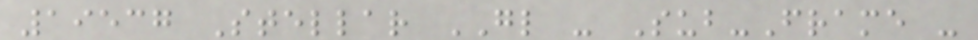19537 Stellar GL - Sub-Frame -
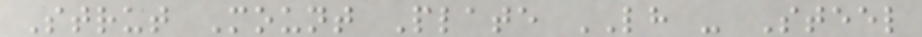Strut Mount Plate LH - Steel
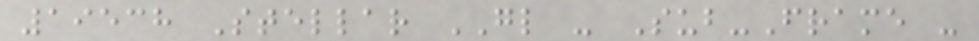19538 Stellar GL - Sub-Frame -
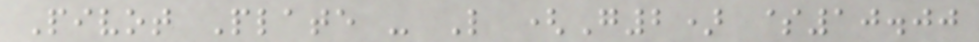Pivot Plate - L (G2) $10.00
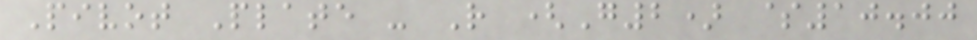Pivot Plate - R (G2) $10.00
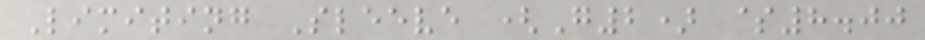Limiting Sleeve (G2) $8.00
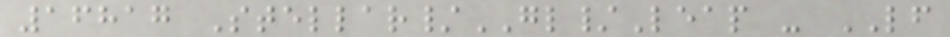16817 Stellar/GL/Leap - LF
